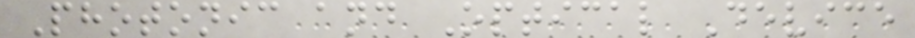Photonic and Optical Device
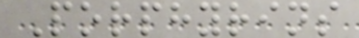Porphyrins
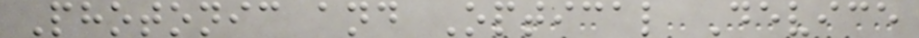Photonic and Optical Device
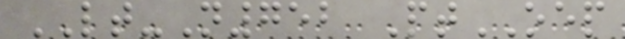LT-N752 PtOEP
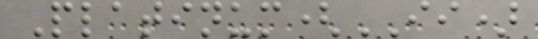Platinum(II)
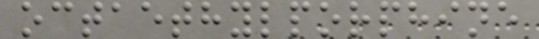octaethylporphine
